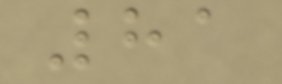81
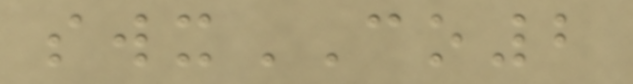swxCO2
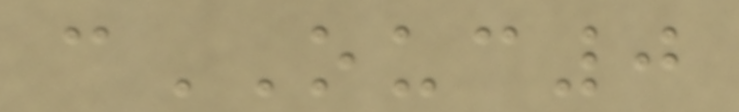cOUC0
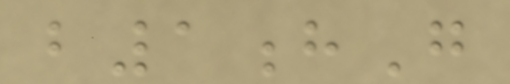b1hG
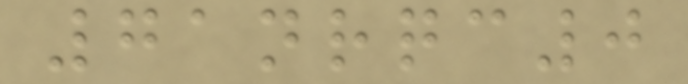71nrqc0
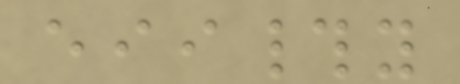eii#y
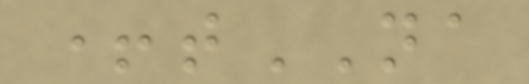+tNA
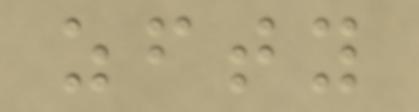zfty
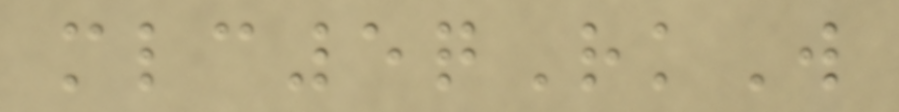mlc5qRkW
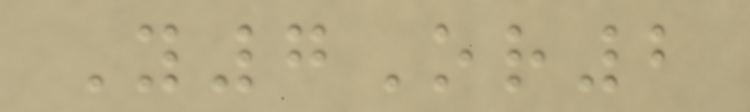Y7Or2
